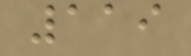119
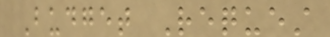Budget Request
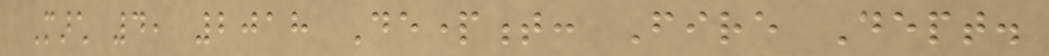March 4, 2018 Department: Fire Dept.
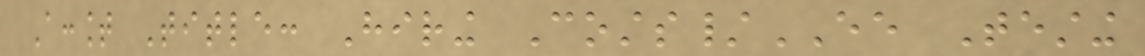Account Title: Hiring Costs/EE Testing
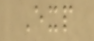Exp
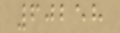60258
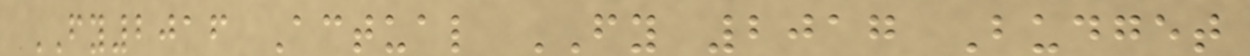FY2016 Actual FY 2017 Budget
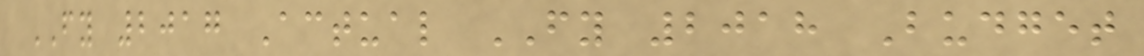FY 2017 Actual FY 2018 Budget
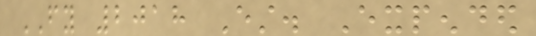FY 2018 Est. Expended
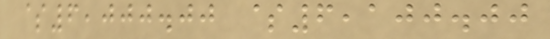$6,000.00 $6,100.00
